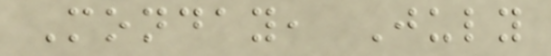Monday, July
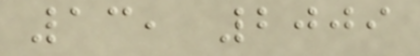13, 2009
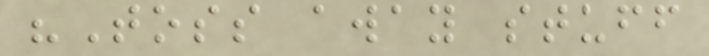"Toss away stuff
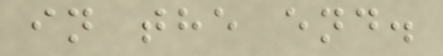in the end.
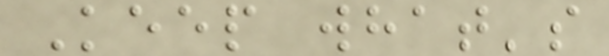Keep what's
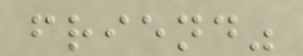friend"
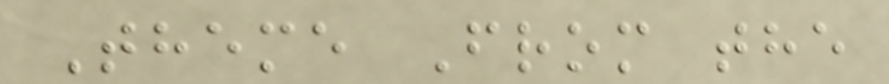Theme From the
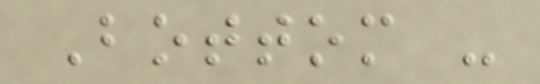Bottom -
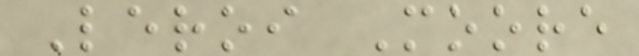Leroi Moore
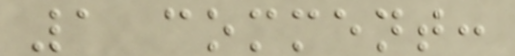1 comment:
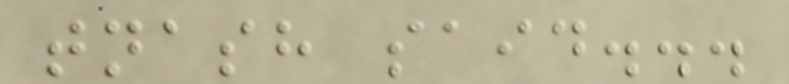tnash said...
